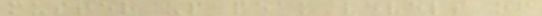muster up peak levels of
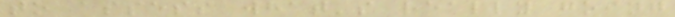to assess what's really going
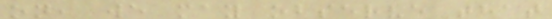on, we may observe that
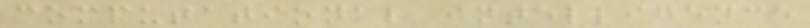computational intelligence
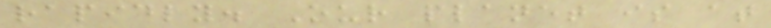rapidly. Our planet is at
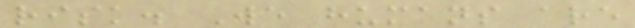risk. We humans are
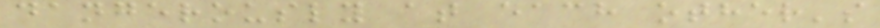dangerously at each other's
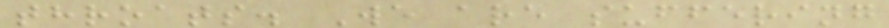throats. We are suffering
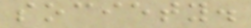society.
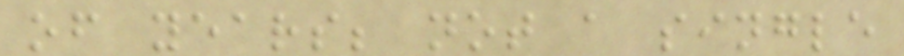of years; not a single
